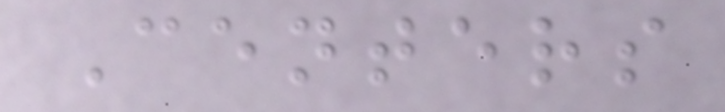Centers
